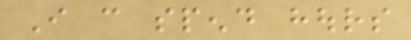I can spend hours
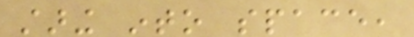staring into space,
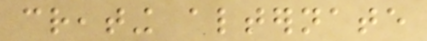creating alternate
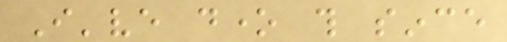I've done this since
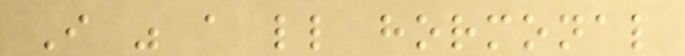I was a little hormonal
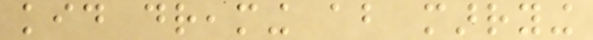kid dreaming about marrying
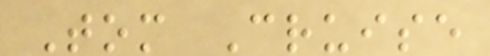Tom Cruise
